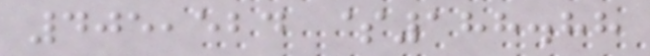405,524 $188.88
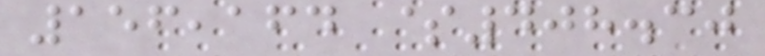156,164 $408.30
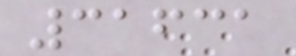31631
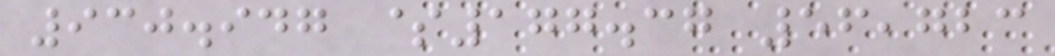930.947 $177.37 56,723
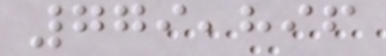779,896
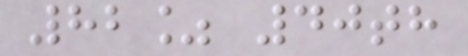82% 40th
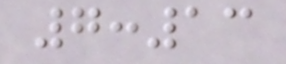7:13
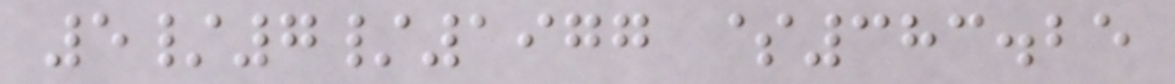5/7/1977 $383.25
